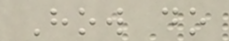How do
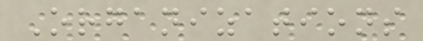Organizations
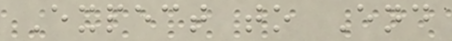Expect to End
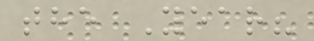the Year?
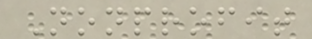Nonprofit
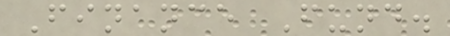Finance Fund.
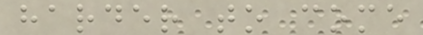harder to come
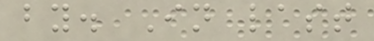by. In last
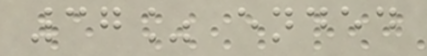37% ended
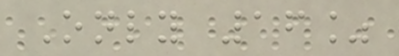Only 16%
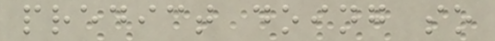predict doing so
